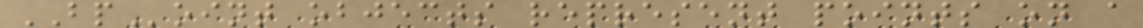BPoint objects represent points on a
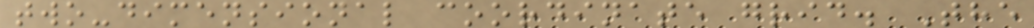two-dimensional coordinate grid. The
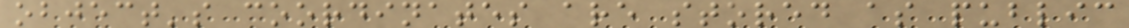object's coordinates are stored as public
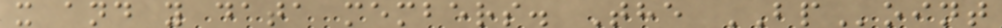x and y data members. The BPoint
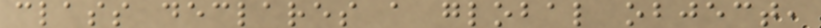class declares a global object,
